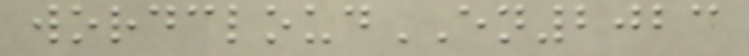wordcloudEN2023
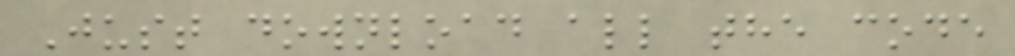Just download all the code
